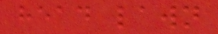head lawn
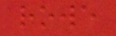rowe
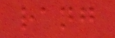rang
